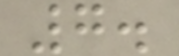7.
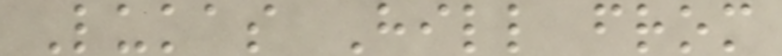Lukas Hill from
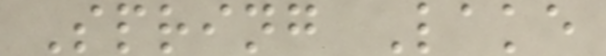Spring Lake
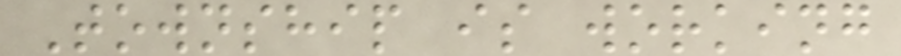Township is working
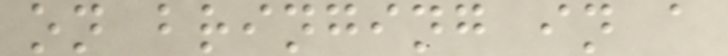on bringing in a
